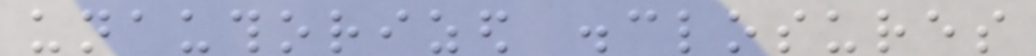unauthorized disclosures
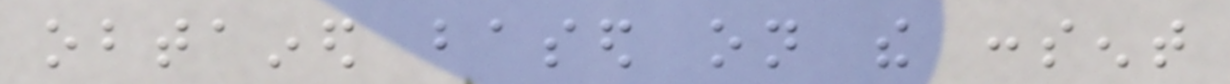obtained based on the consent
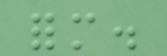form.
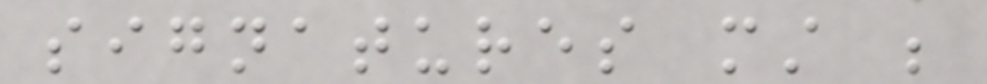signatures must be
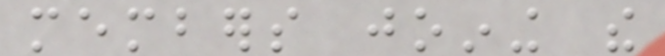members joining the
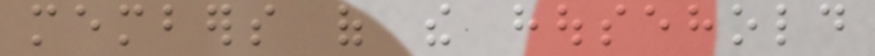members of the household
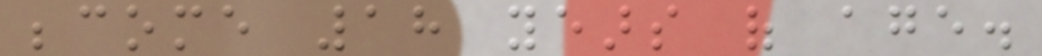become 18 years of age.
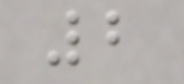2
